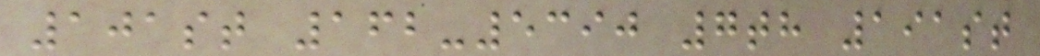101st 162-5390 7th 191st
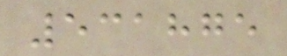531875
